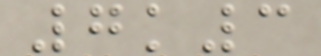7k3
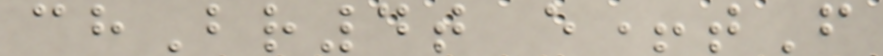chBr4t e+tF
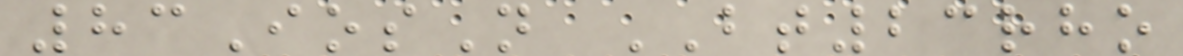83IosN BT23rho
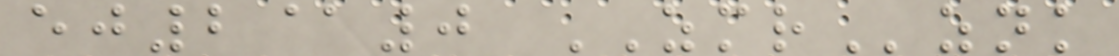ej2@0 ZMRznk
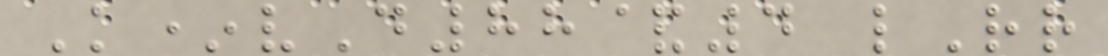K*vD88&4 lRr
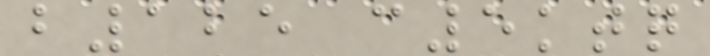b125 c5ktq
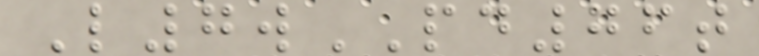L7wPD76t
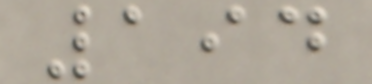194
